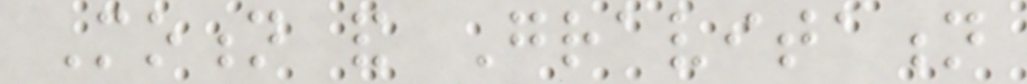Motion and Gravitation
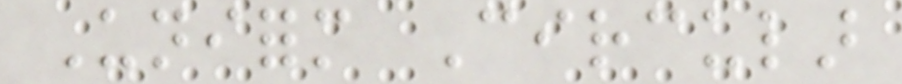Uniform Circular
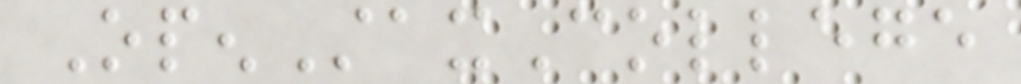OpenStaxCollege
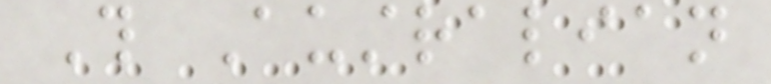This Australian
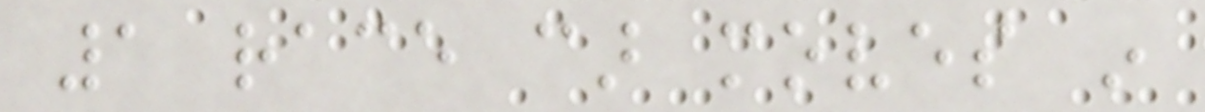1 race car moves in
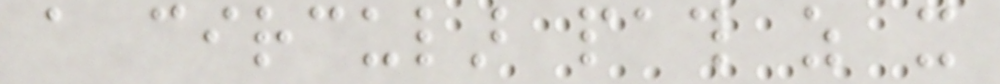a circular path as it
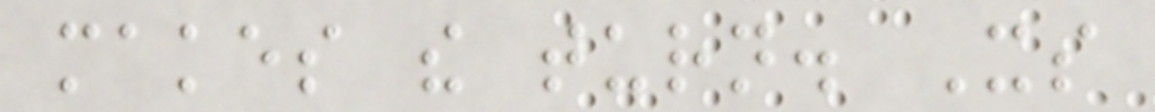makes the turn. Its
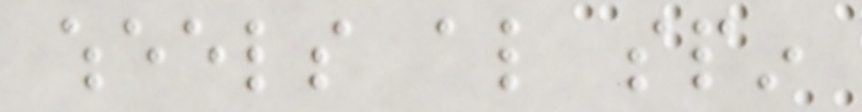wheels also spin
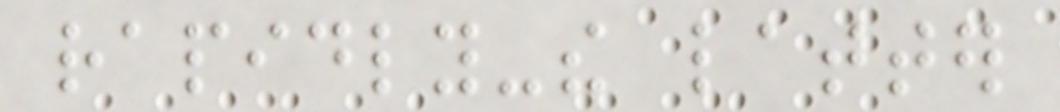rapidly-the latter
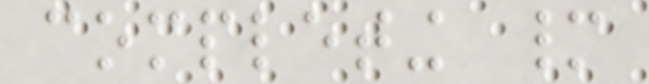completing many
